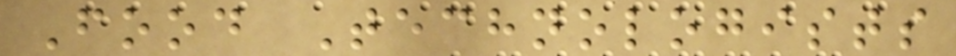Food Technologists
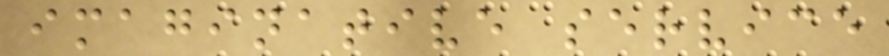imaginative service
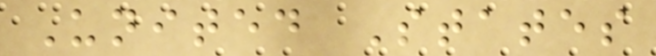United States
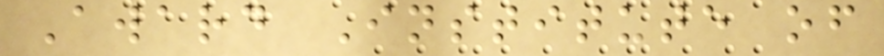Award Institute of
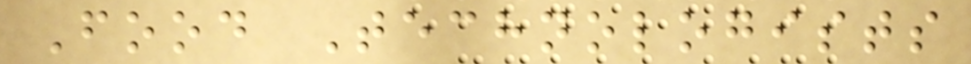Food Technologists
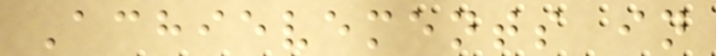Achievements in
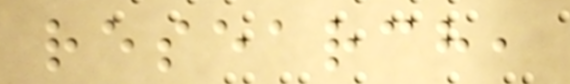research,
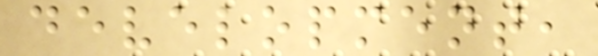development,
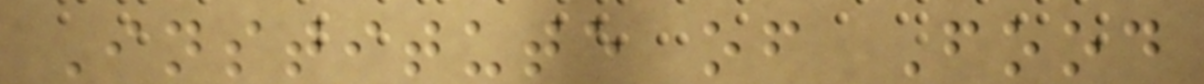Institute of Food
